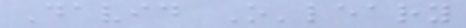David O'leary
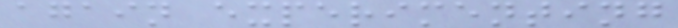again experimenting
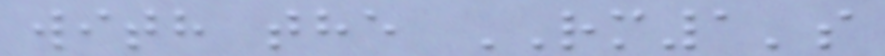with the RM1's
